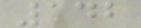142
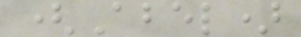(Abel)
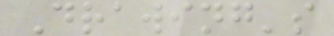Drawing's
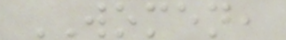WOMEN,
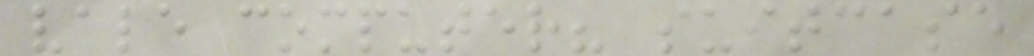vale computer? suitcase
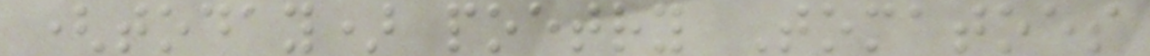(today) poetry Tomatoes
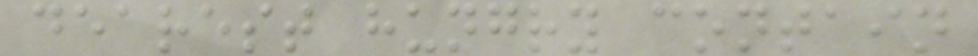dearest hungry contain
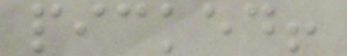picked!
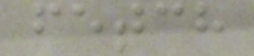fetch
